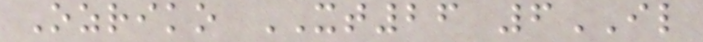Ozriko XT26 6IL
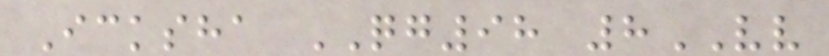Icksha QG98 8VV
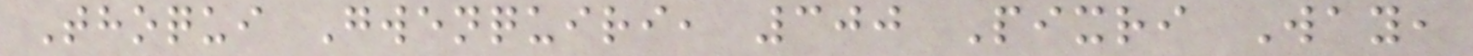Thoqui Gwenquiri, 300 Pixri Way,
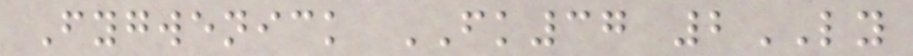Fygwenick FK37 2LY
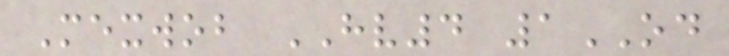Mexwob HV4 1OD
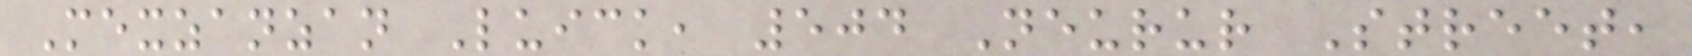Mexzanzan Luick, 504 Neurur Street,
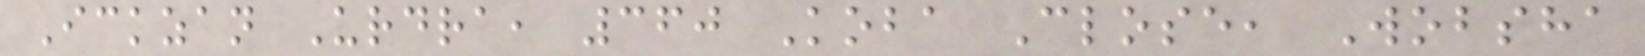Ickzan Urdra, 360 Koba Close, Wobsha
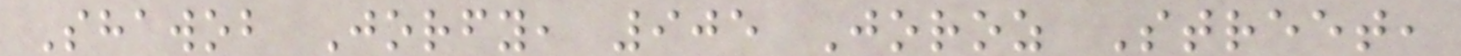Shawob Jorfy, 905 Joroz Street,
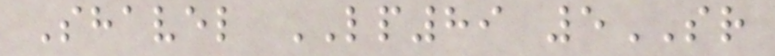Shavel LP89 5SR
